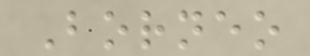Borneo
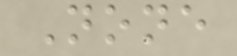None
